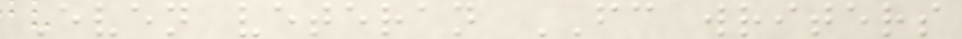Even veteran FC writers
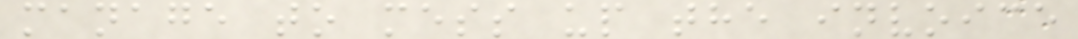manage to mess up the invoice
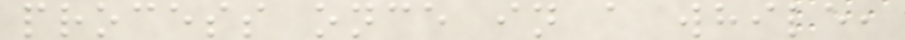process once in a while,
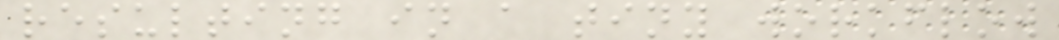resulting in a tiny workflow
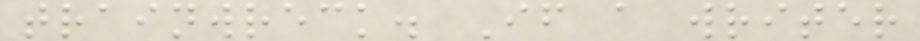trainwreck. If a writer
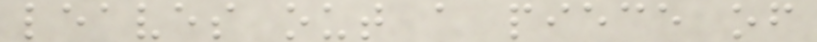leaves out a piece of
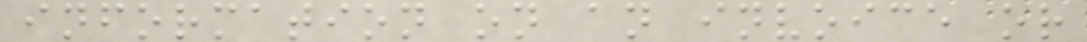information on an invoice or
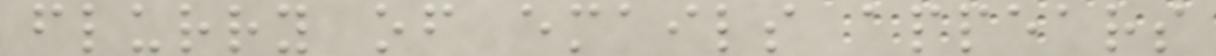flurry of emails appears
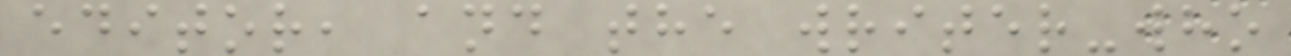editor, and the writer-who
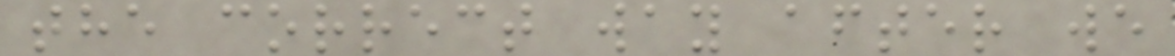the correct way after we
